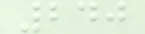240
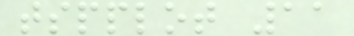tspplot 11
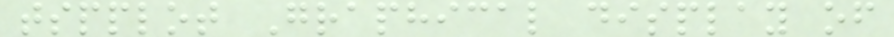tspplot Graphical display of
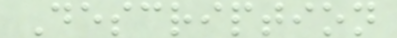Description
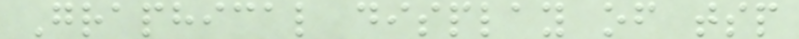Graphical display of tsp
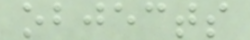objects
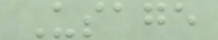Usage
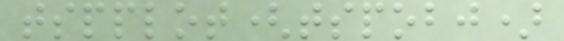tspplot(tspobj)
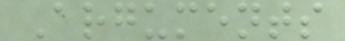Arguments
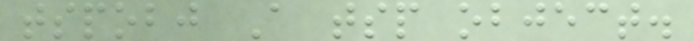tspobj A tsp object.
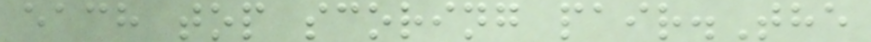each top scoring pair.The
